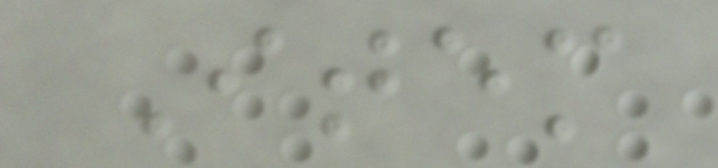Item
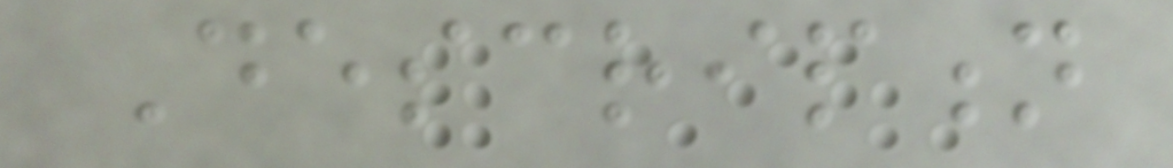Description
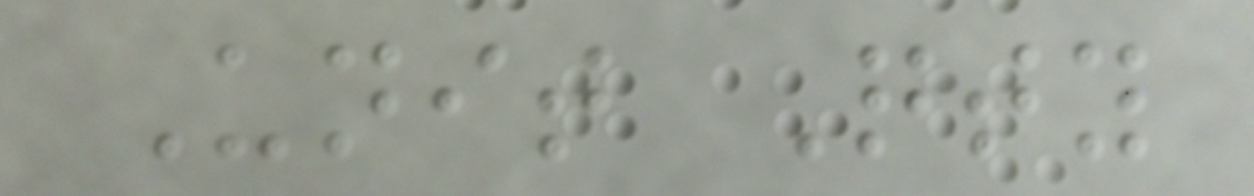Unit Qty
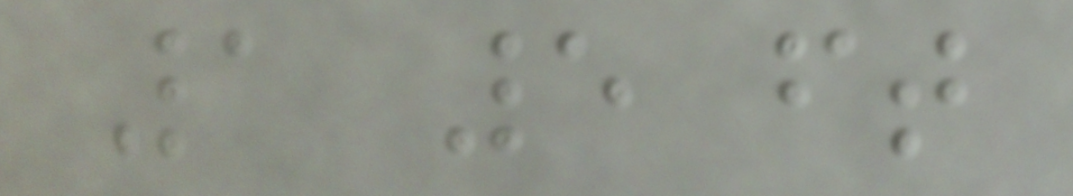1 5 ft
